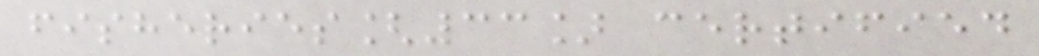fisheries[33] certified
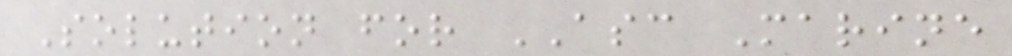Solution for ASC Marine
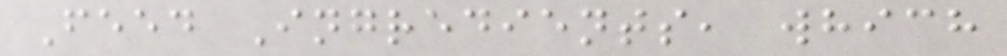Feed Ingredients, which
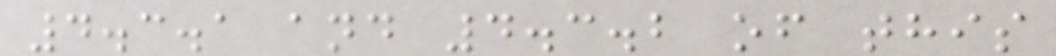4.3.1 and 4.3.2 of this
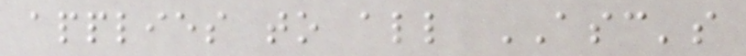applies to all ASC's
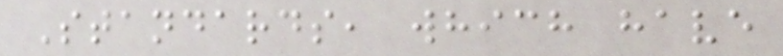Standards, which have
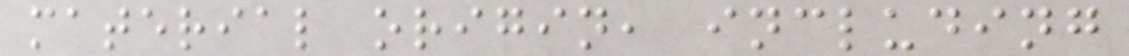material origin, including
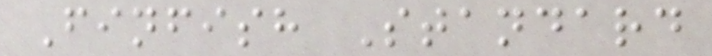Finfish Standard
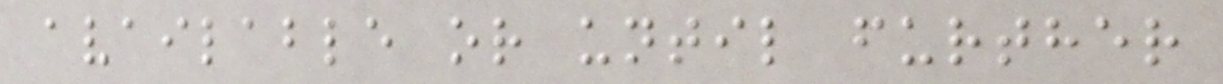available or until further
